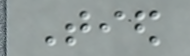Tied
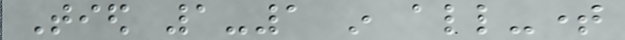Tied 1-1 in all-time
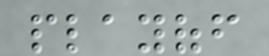playoff
